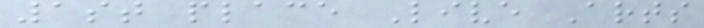1st place Live Arts
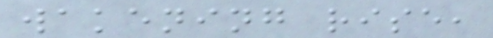wakening rise,
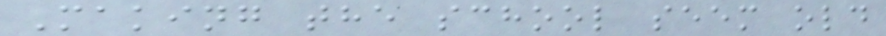Making the school seem old
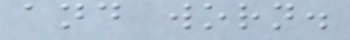and worn.
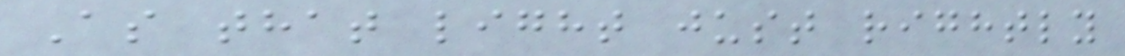As that light just rightly
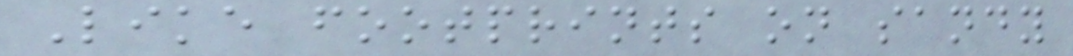Like footprints on sandy
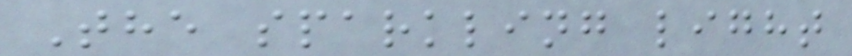The sparkling light
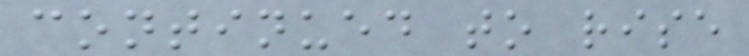continued to rise
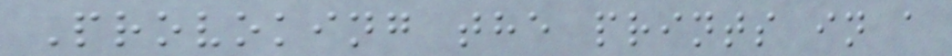Provoking the prints in a
